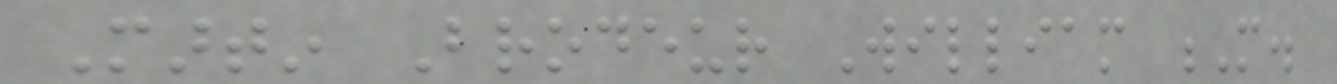Martin Brodeur William M.
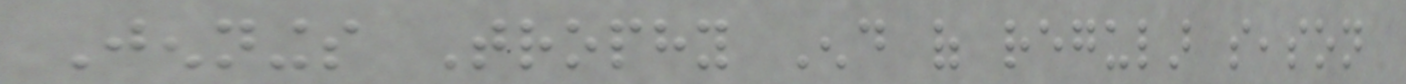Jennings Trophy End of regular season
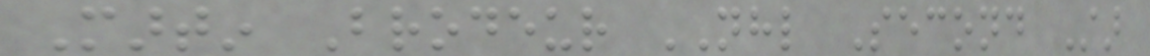Martin Brodeur NHL Second Star
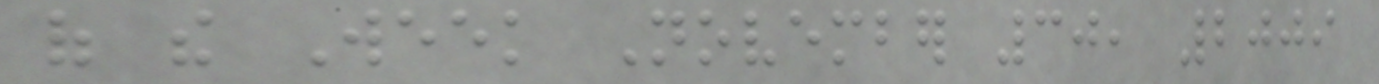of the Week November 30, 2009
